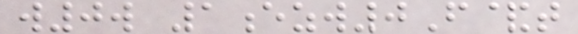w0w 1ezw0F&t
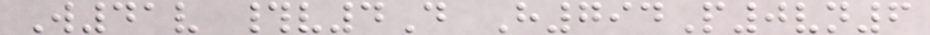W41v #v4D H794P0vn6
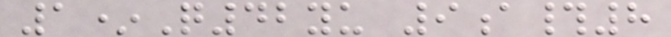1*Q42yu 9a#8
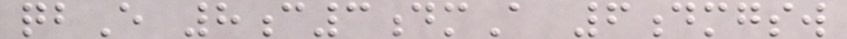qbE 8c3dmA 6dmgsw
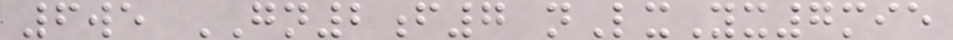6we GN2f7 nLxYx7mie
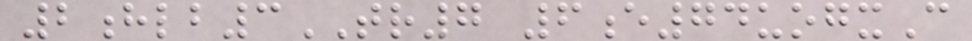2hlb3TR7 6e74uogxC
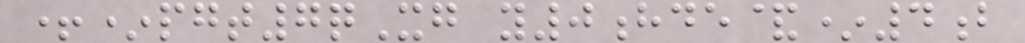+*pgt7qXg y0hde&*4b
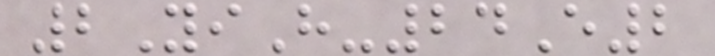2YiH-24E2
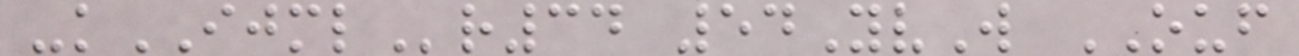-kIJMLr34 54YvW OUF
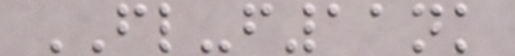FL-f11nk
